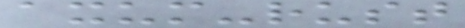axum-rust
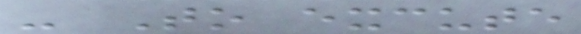- To excute
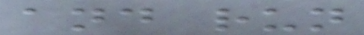and run
